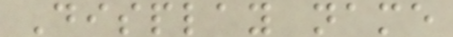Display name
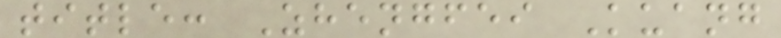title: Zhengfei Kuang
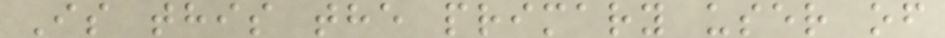Is this the primary user of
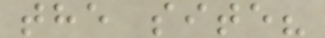the site?
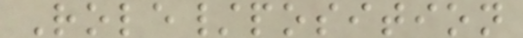Role/position
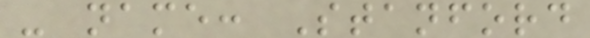- name: Stanford
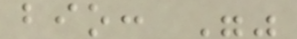bio: ""
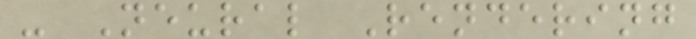- Neural Rendering
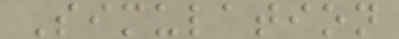Simulation
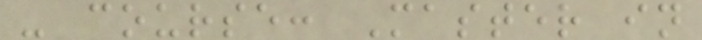- course: Master in
